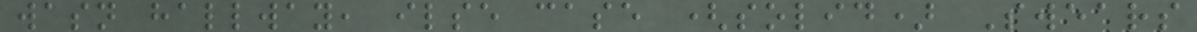wasn hallway, ilse case (solid) Swears
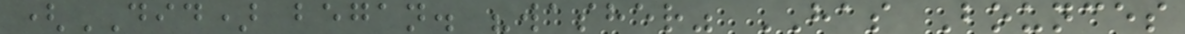(DID) began. "washer" HAS Bounces
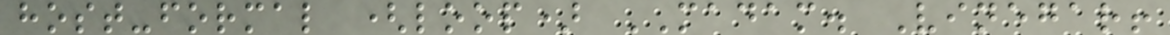host-formal (loop) MADAM. Vinegar!
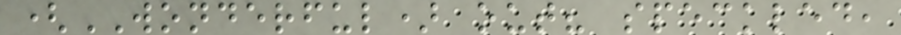(WONDERFUL) out? speckled,
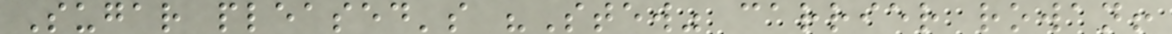Sugar pleased's "Stew" carrier rowan!
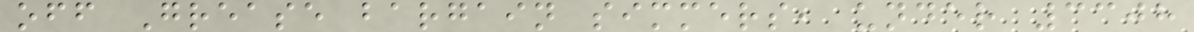off Grease bargain simmers, under 3308
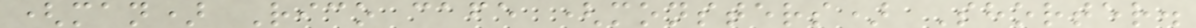(man) Rico cafe (monsters) Shorter.
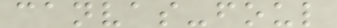canvas-foul
